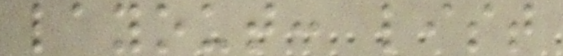layout: list
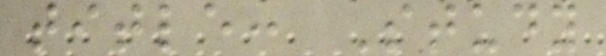title: Study
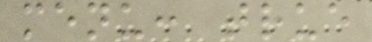menu: true
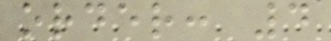order: 4
